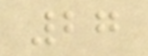27
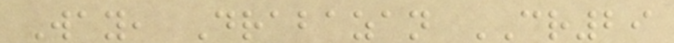Way, Drabazan CR29
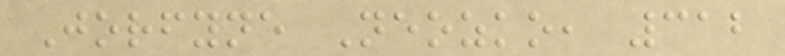Jorfyne Neozko, 312
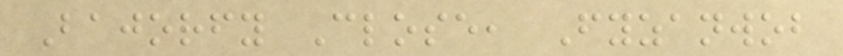Bajorfy Close, Fyzanwob
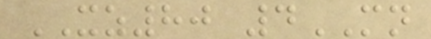XZ80 4MN
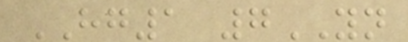HG1 7YN
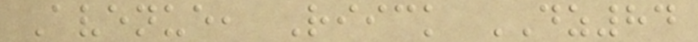Avenue, Riick DZ84
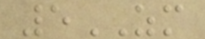5ZM
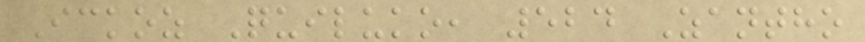Ickoz Quiluko, 524 Zantho
